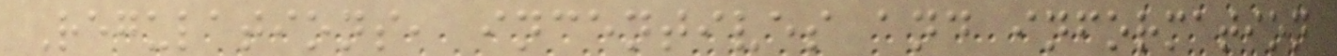Regulations, incentives and information
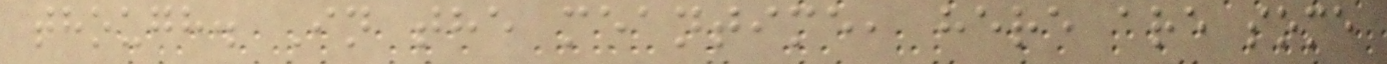though. In the meantime, here are some
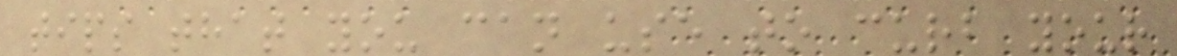tips that you can use to curb your
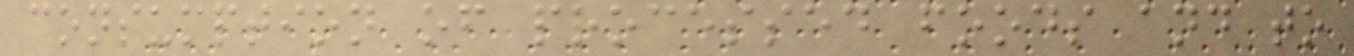consumption of processed foods and to
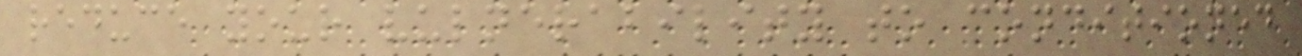reduce your vulnerability to conditioned
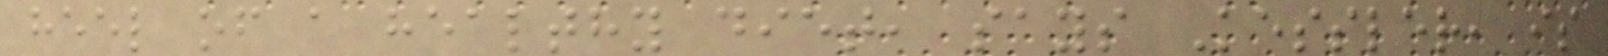heel of a healthy diet, says Kessler, is
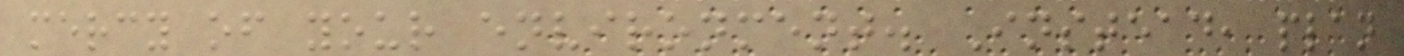mercy of your environment. Instead, plan
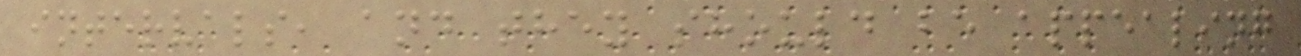intervals, and they should be appealing
